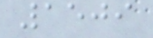1509
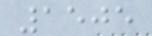1505
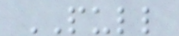PULL
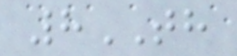8TH
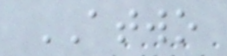ATWO
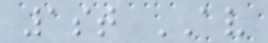1st AV
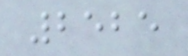2525
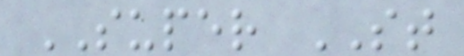SUPER ST
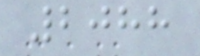2088
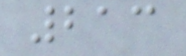213
